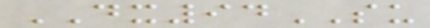DX94SU
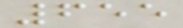655
